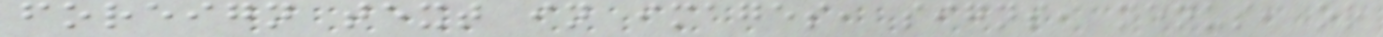foreign text in images, signs, menus, or
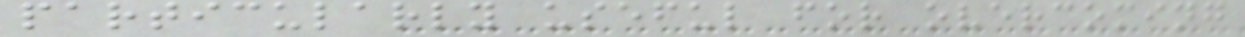particularly useful for overcoming
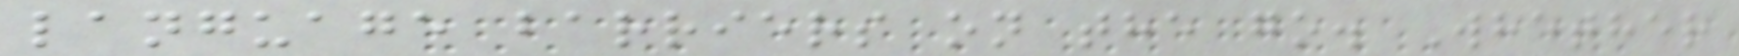language barriers on the go. Whether
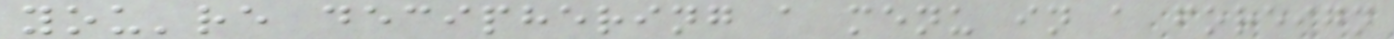you're deciphering a menu in a foreign
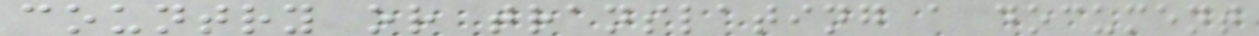country or translating a document
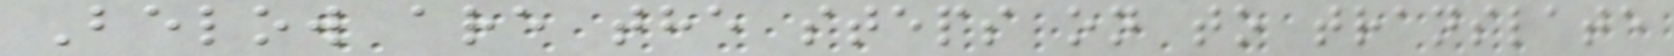Below are the steps on to translate
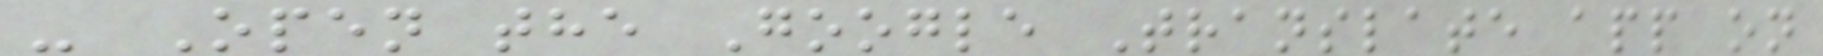- Open the Google Translate app on
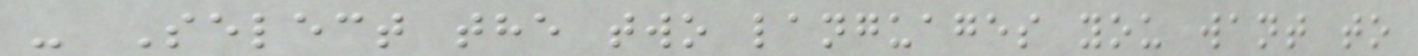- Select the two languages you want to
